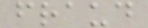fraud
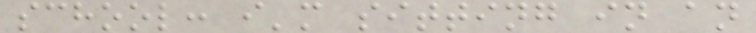school: i'm sitting in an
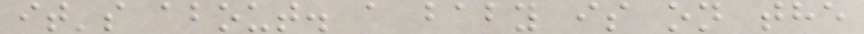it's about. a baby is on the
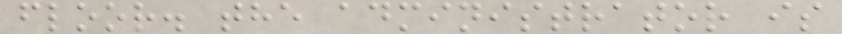floor. the administrator is
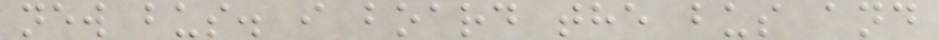new bus. i board the bus and
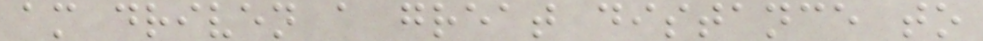am driven a great distance to
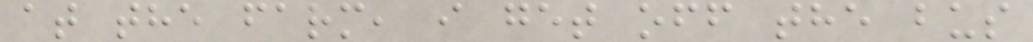at the farm, i get off the bus
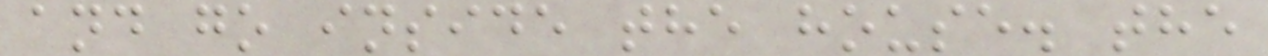and go inside the house. the
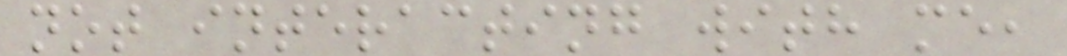not interacting with me,
